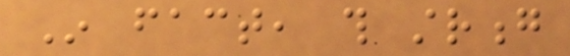In fact, this strong
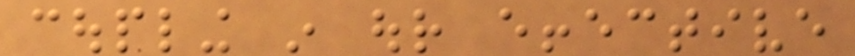coupling in our effective
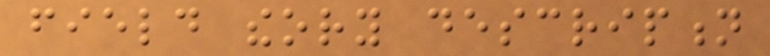field theory description
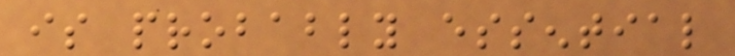is probably essential
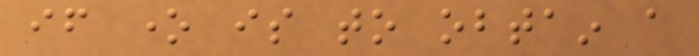if one is to obtain a
